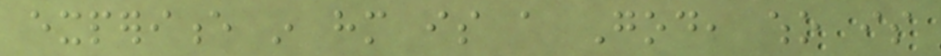experience in him is a God, who is
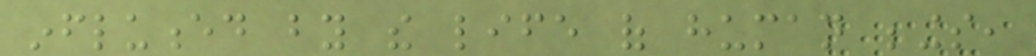influenced by the life of human beings,
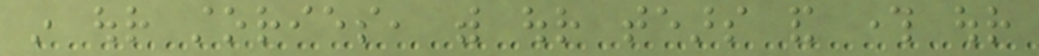in our stories, with our tears and through our
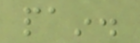pain.
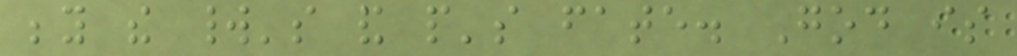beyond the world's and people's fate. God is
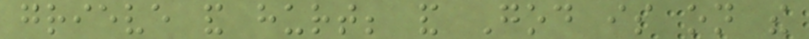grieve and hurt; and God is on the
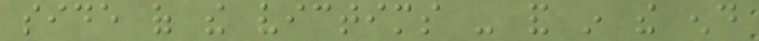side of the victims - and in the end
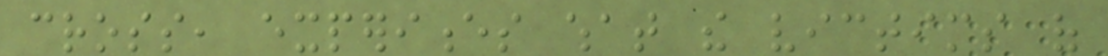cross, experiences what the victims of
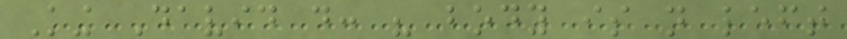King David do: his body is not left
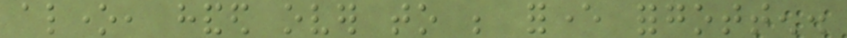alone, handed over to be forever forgotten.
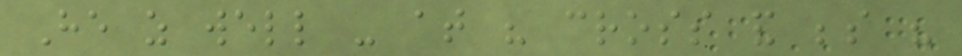He as well - at his cross and beside his
